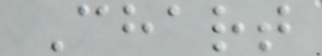Chart
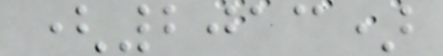(2013)
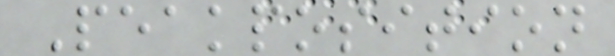Peakposition
